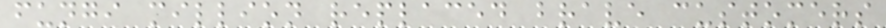fungi million replaced brave customers
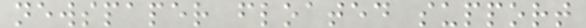newspaper floated support
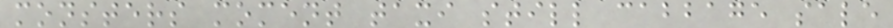monsters moment taxi still cabbage sale
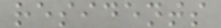residents
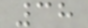38
